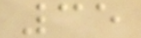35
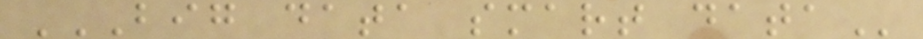BIG DATA SMART DATA
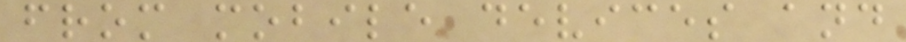from mobile devices and
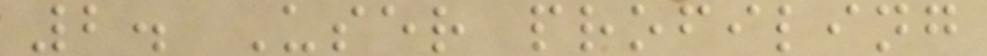2. User profiling
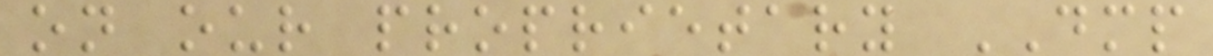on our proprietary DMP
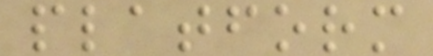platform
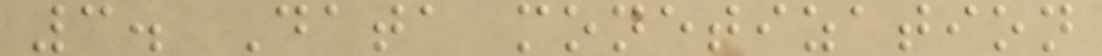3. Data monetization
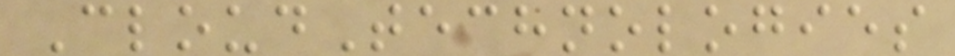CloudTechnologies
